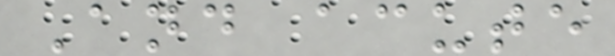And acute
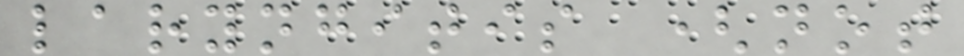laryngitis (not
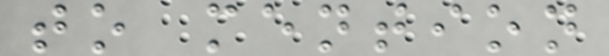to mention
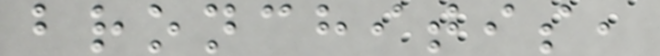bronchitis,
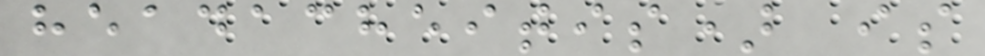headacheitis) is
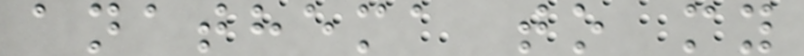anathema to my
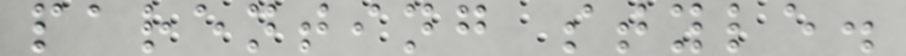parenting style.
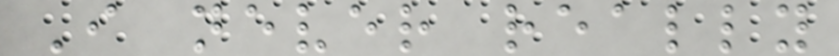I never really
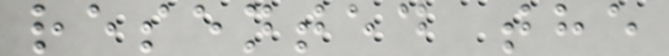resented the
